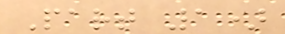Part 1)
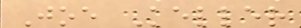Joe Keller
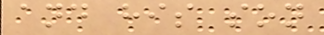and his son
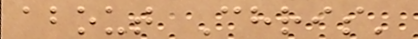about Chris'
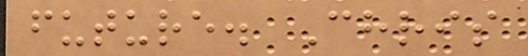future. Chris
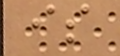is
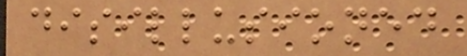disillusioned
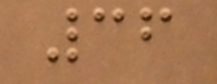36
